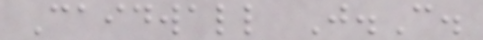Caidwall J.C.
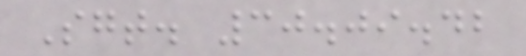Sgt. 30.09.42
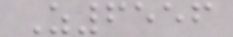Z6556
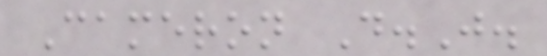Cameron D.J.
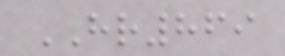HR869
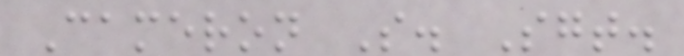Cameron S. Sgt.
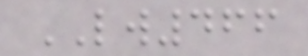LW466
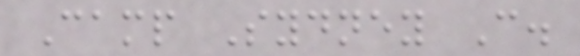Camp Sydney C.
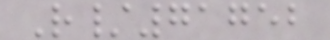R/71752
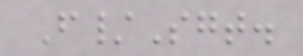F/Sgt.
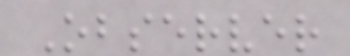Observer
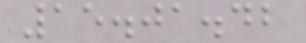15.01.42
